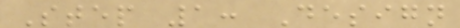Step 1: Design
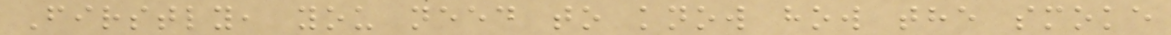Firstly, you need to know how the smoke
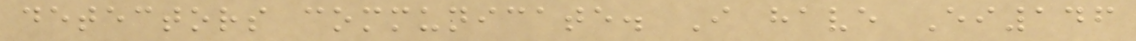detectors communicate. I have Ei146
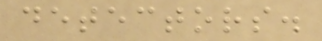detectors.
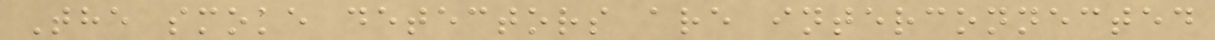The smoke detectors are interconnected
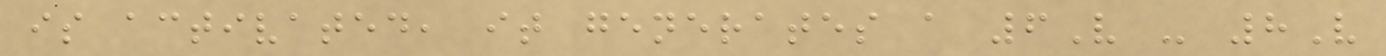is activated, it generates a 6V - 8V
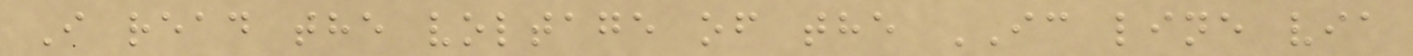I read the voltage of the IC line via
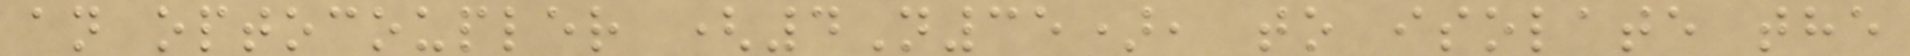an optocoupler (4N35), to isolate the
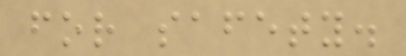for safety.
